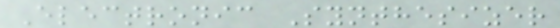Electronic Synthesizer
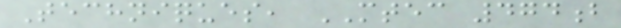Techniques, MTEC 474b
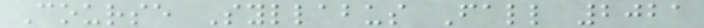Course Syllabus Fall 2021
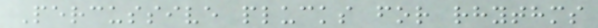Percussive plucks for rhythms
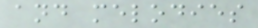and melodies
